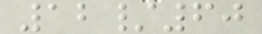12/60
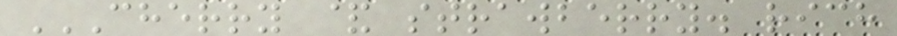CHERRY & STRAWBERRY. RICH
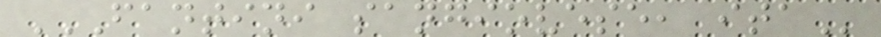FANTINI SANGIOVESE, ITA
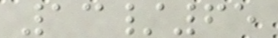13/65
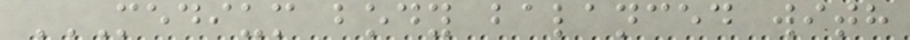MEDIUM BODY BALANCED WITH
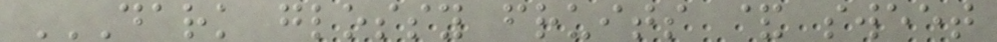DARK GLOSSY FRUITS & SWEET
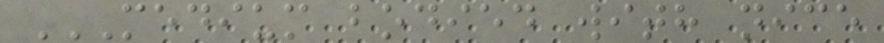MEDIUM BODIED WITH NICE
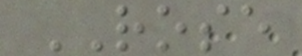ROSE
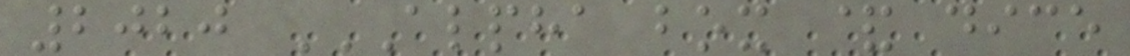2020 ALPHA BOX & DICE
